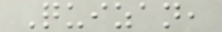Quizan,
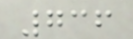736
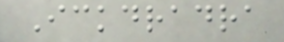Ickdradra
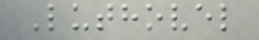Luthovel
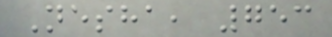Nesha, 753
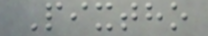Pixtho
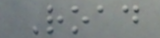Road
